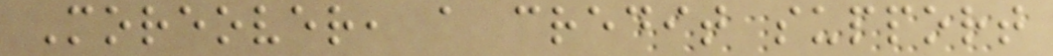Moreover, a credit support
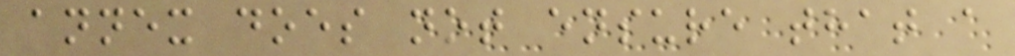annex does not ensure that a
